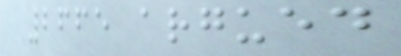2665 argued
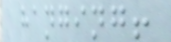hanging!
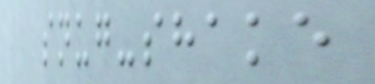snug-shake
